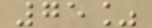75%
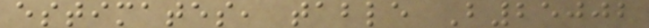estimates, table B25002
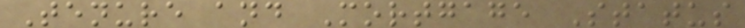Tenure and Mortgage Status
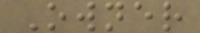Owner
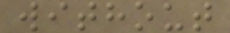without
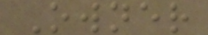Owner
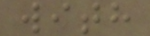with
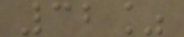32%
